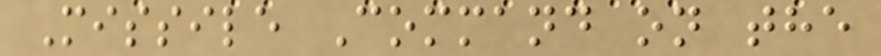Missile Command on the
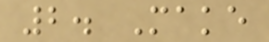2. Make
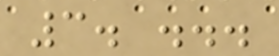3. ...
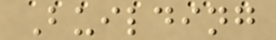Building
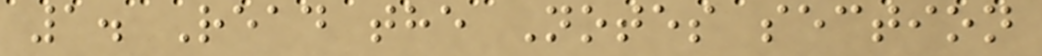1. Read the Notes section
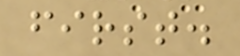first.
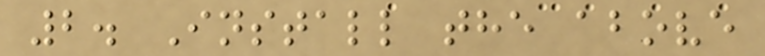2. Install the above
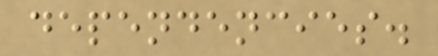dependencies.
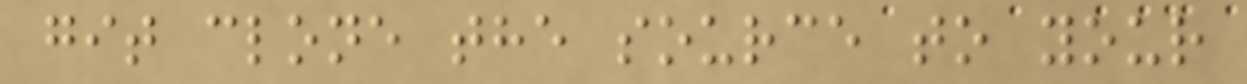git clone the source to your
